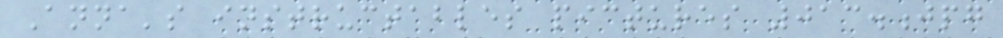Anna's instructables pictures 013.jpg
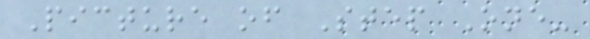Picture of Step One-
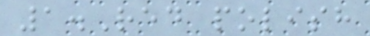1.Red polish
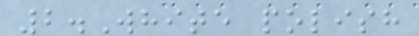2.White polish
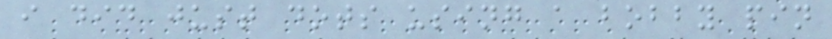i did just dots using a bobby pin
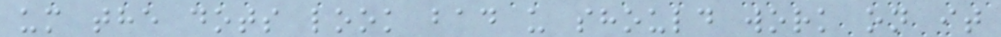um the dots look bad u should work on it
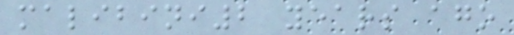malibini2 years ago
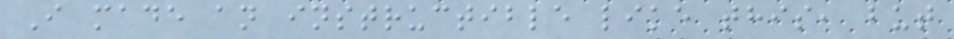I made an instructible like this, but
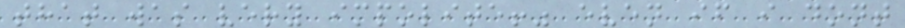that was very impolite!" even if i dont
